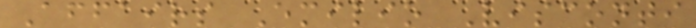Affairs Emilio Visconti
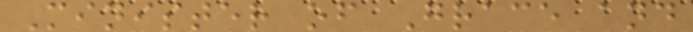Minister of Grace and
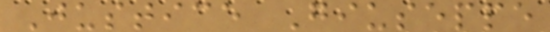Justice Giuseppe
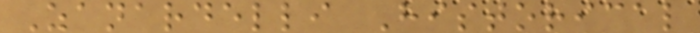Zanardelli Historical
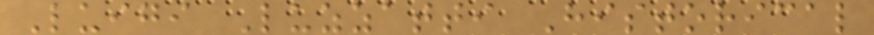Luigi Luzzatti Historical
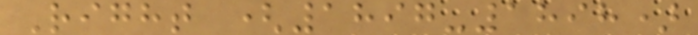Right (1897-1898)
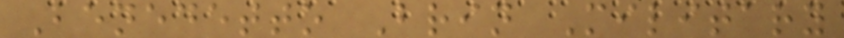Benedetto Brin Military
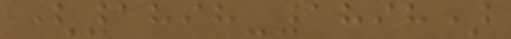(1898-1898)
